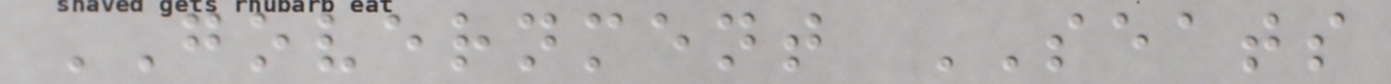GOVERNMENT SEATS
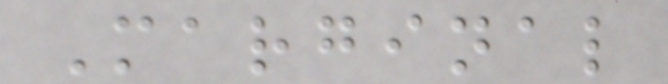Marginal
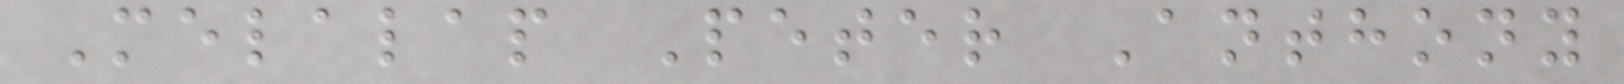Melalap Peter Anthony
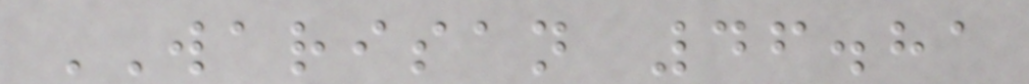WARISAN 46.81
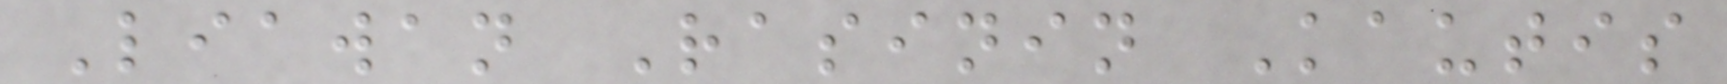Liawan Rasinin Kautis
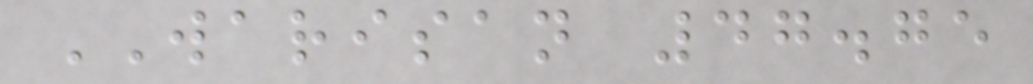WARISAN 47.75
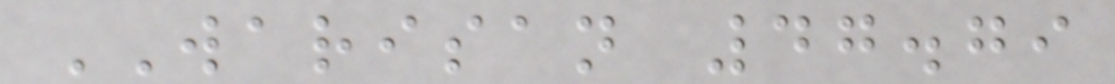WARISAN 47.79
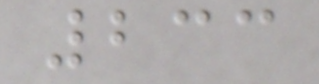233
